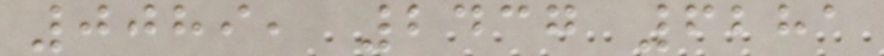0089, 2437 6281
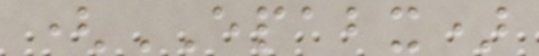(EPABX)
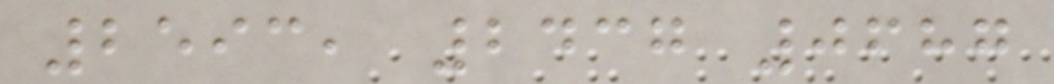2593, 2437 0687
